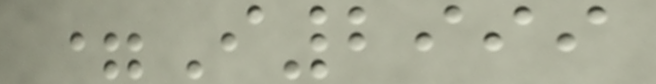=I2999
